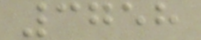3758
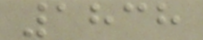1838
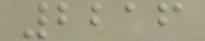2216
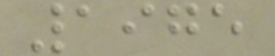1975
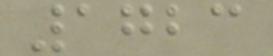1723
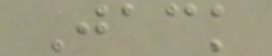Jack
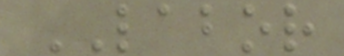LABOR
